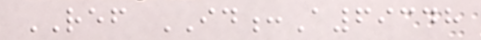REF ID:A69348
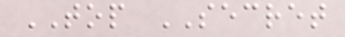TOP SECRET
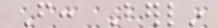From: Berlin
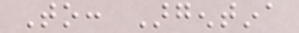To: Argentina
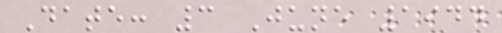Date: 3 June 1944
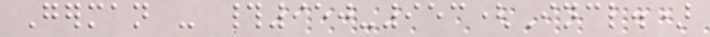German - #950-953(Incl.)
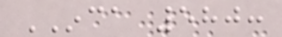INCA 580:
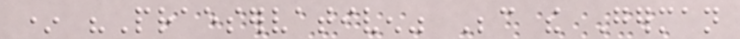* "Praeservativen" Because the German
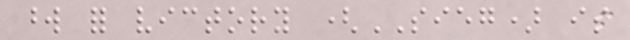word for victory (SIEG) is
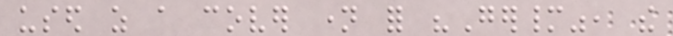used as a cover name for "Germany", the
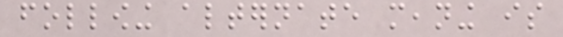following alternate meaning is
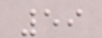59
